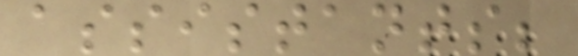assistants;
